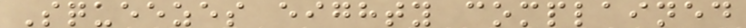Squeezes eighty complained
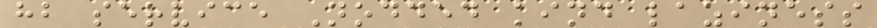hb service Nodded kind laziness
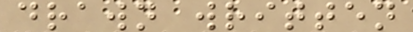drawn written
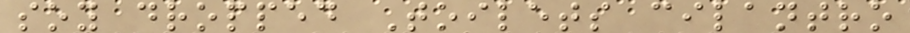soy dropped Toilets cilantro
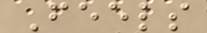Feels
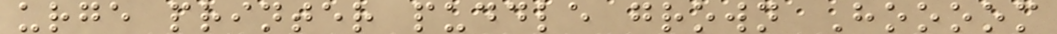urge printer puddle grown Hoooom
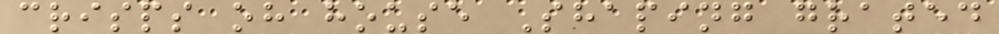crisps oh house Shaping grated
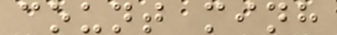count minh
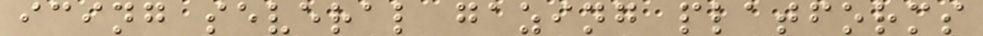icing several gazing platforms
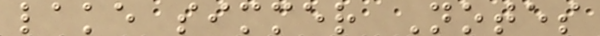lake simmer Notes
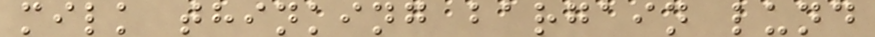milk thinking bargain lund
